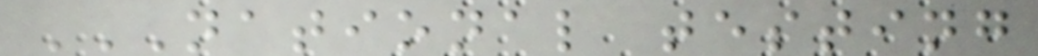NATIONAL TESTING
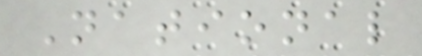National
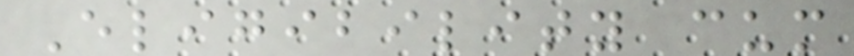Eligibility cum
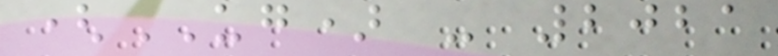(UG) - 2021
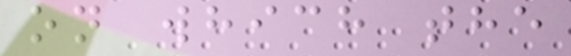on which the
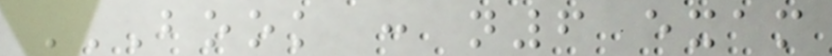BOOK : N6 EXAM
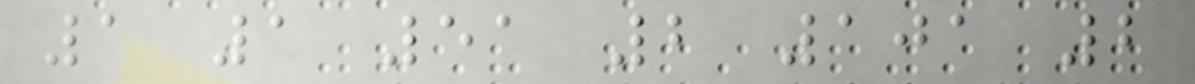1 1 51 2 101 2
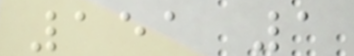151 1
